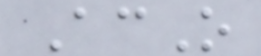AcO
